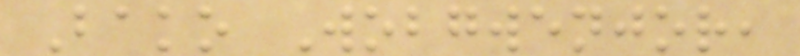Bako Wobgwenjor,
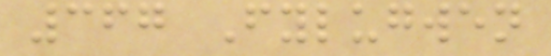367 Fylugwen
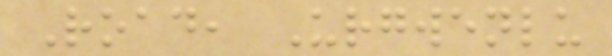Road, Urgwenlu
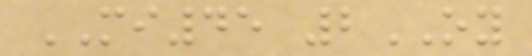MI45 2OY
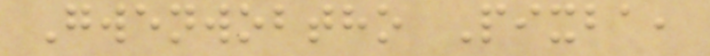Gwenwobtho Pixba,
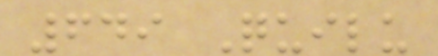649 Quilu
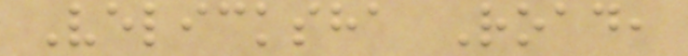Velicksha Road,
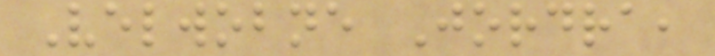Velwobne Jordra,
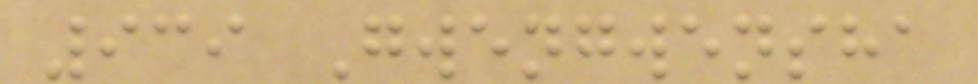939 Gwengwensha
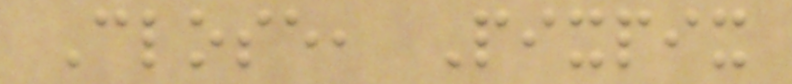Close, Pixpix
